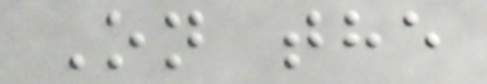On the
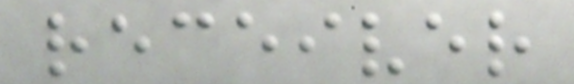receiver
